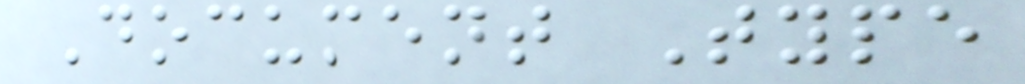Document Type
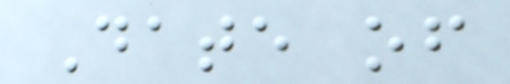Date of
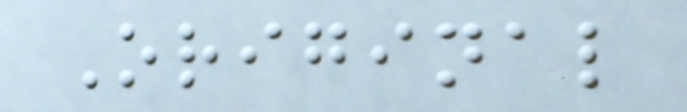Original
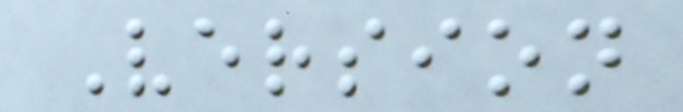Version
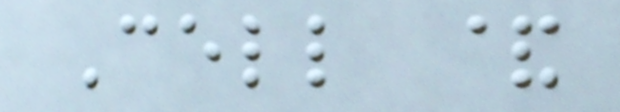Cell &
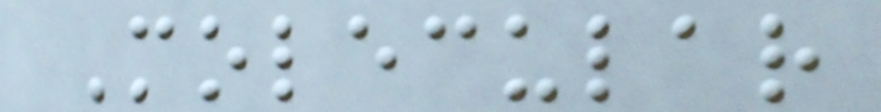Molecular
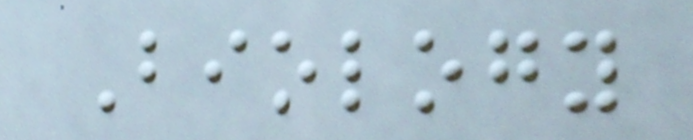Biology
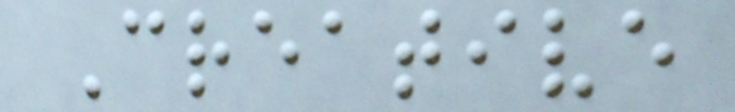Creative
